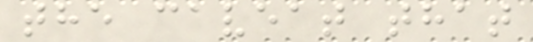the caveat that
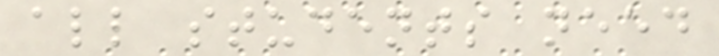all students need
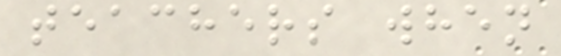teachers when
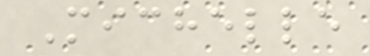Michelle
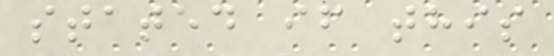stated if this
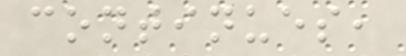continues,
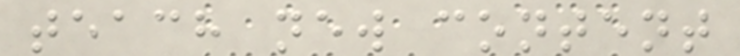teach new content
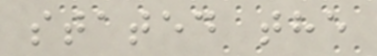stated the
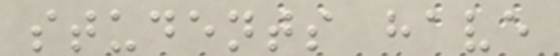students have
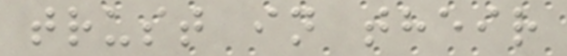trust in their
